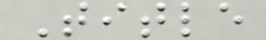Title
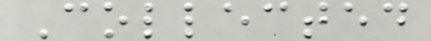Collected
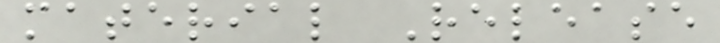material Release
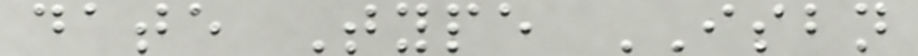date Type ISBN
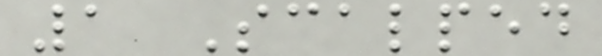1 Scalped
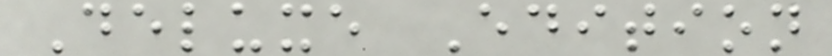Deluxe Edition
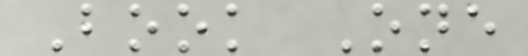Book One
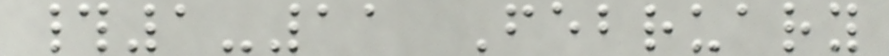#1-11 February
